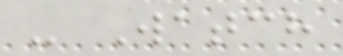- Watch
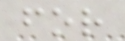for
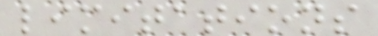limitations
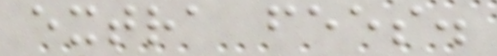extra fees.
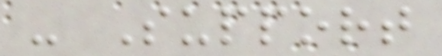- Support
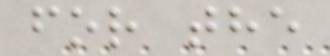for the
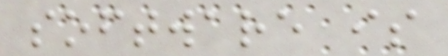software is
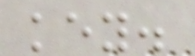key.
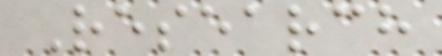Research
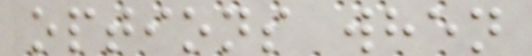options when
